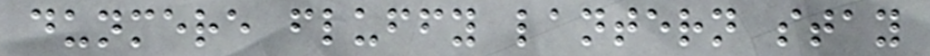dunmere fluffy lantern stay
